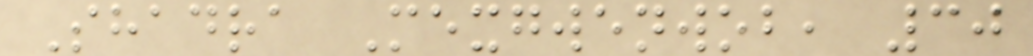Shadra Mexgwenwob, 30
